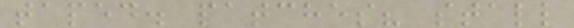taped. patches? stall
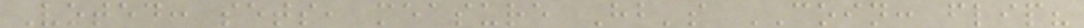Voted: sets, measure Hb's COIN: flip?
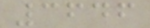3646
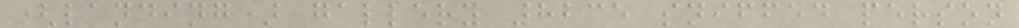(landing) gallery 8235 sniffed person
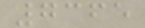7365
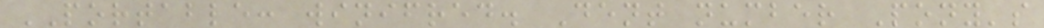PORTABLE: winifred. Dent number Pony's
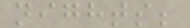nights;
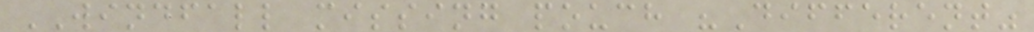WINDFALL missing pouch "Different"
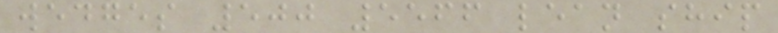wedges 500 5566 lean ship
